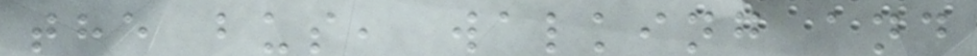the bus, walking and
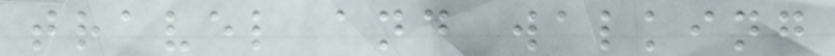travel and walking
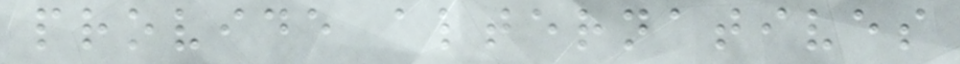provide alternatives
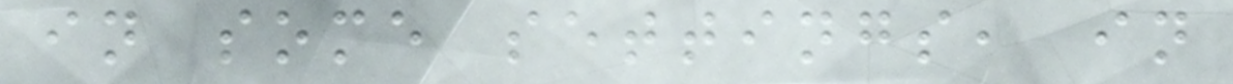in some settings, in
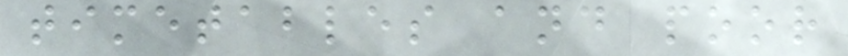timetables and poor
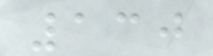130
